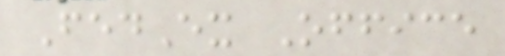FedEx Office
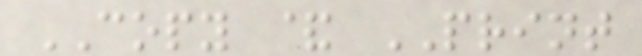COPY & PRINT
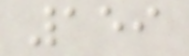159
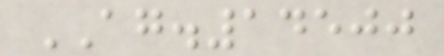AG.14500
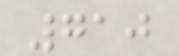710
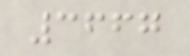3667
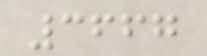3667
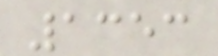1353
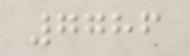7786
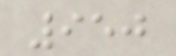950
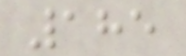185
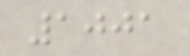1001
